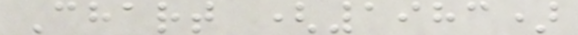Chart (1983)
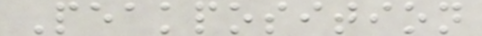Peakposition
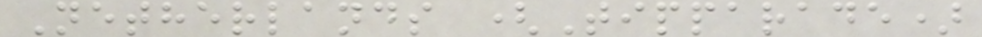Netherlands (Tipparade)
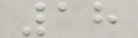18
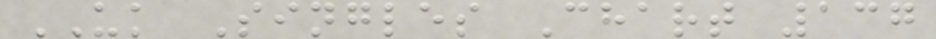UK Singles Chart 137
